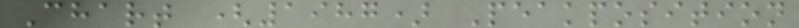Chart (1987) Peakposition
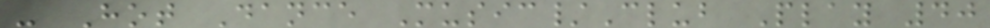- Hot Dance Music/Club Play 40
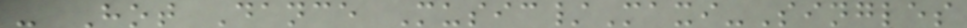- Hot Dance Music/Maxi-Singles
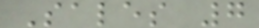Sales 7
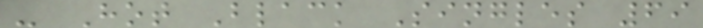- Hot Black Singles 69
